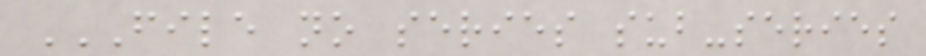FILE NO SERIES SUB-SERIES
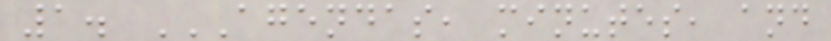1. AGENDAS, MINUTES, AND
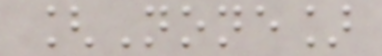[None]
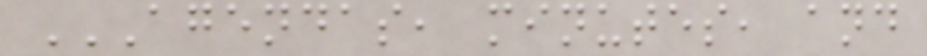AGENDAS, MINUTES, AND
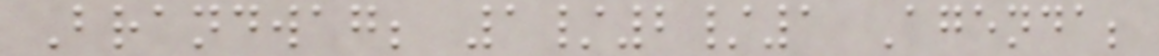Brandwag; 1/2/1 Agenda;
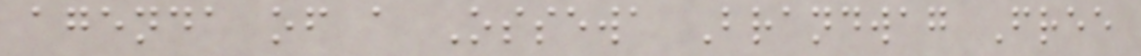agenda of a Ossewa Brandwag Free
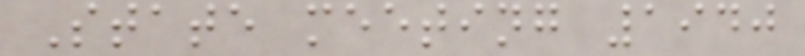State meeting 1940
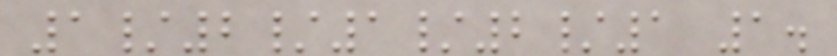1/2/1/2/1 1.
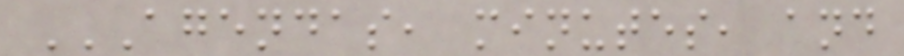AGENDAS, MINUTES, AND
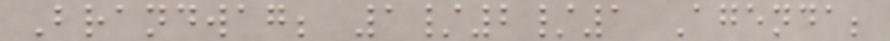Brandwag; 1/2/1 Agenda;
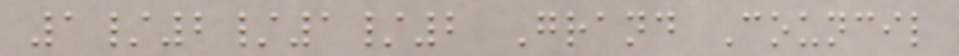1/2/1/2 Grand Council
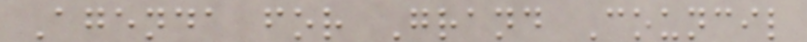Agenda for Grand Council
